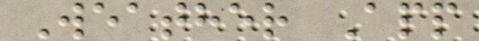Weather App
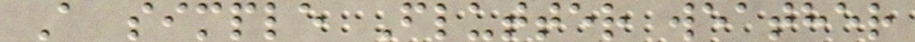A simple Flutter weather
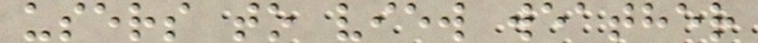users to view weather
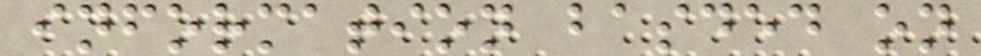information basded on
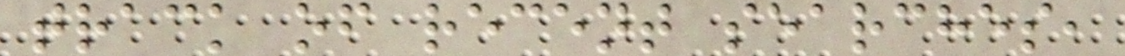track of recent searches,
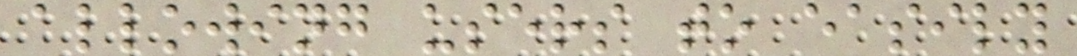allowing users to easily
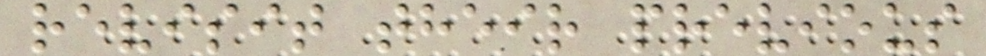revisit their previous
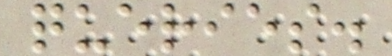queries.
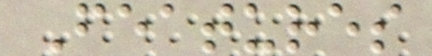Features
